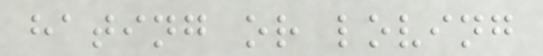hating or loving
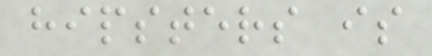hipsters is
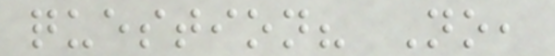question? No,
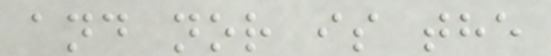and nor is the
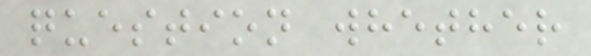question whether
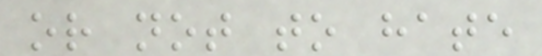or not to hate
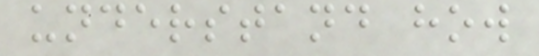understand how
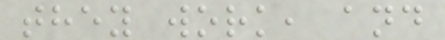they work, and
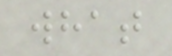what
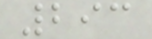293
